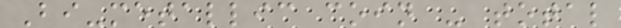Bi-metallic coin - total
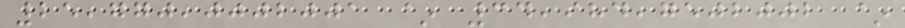25,770,0002001 ~ 34,984,7502002 ~
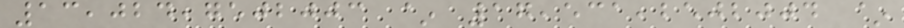13,024,7502003 ~ 17,531,2502004 ~
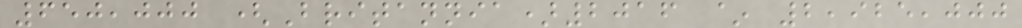650,000 (Britannia)2016 ~ 2,925,000
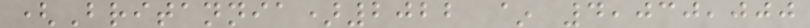(Britannia)2022 ~ 4,030,000
